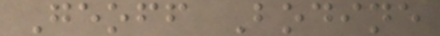Geoff Bodine
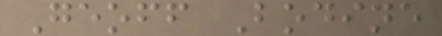Geoff Bodine
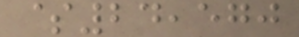$24,570
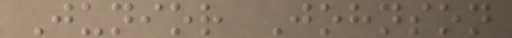Junior Johnson
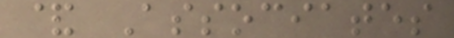& Associates
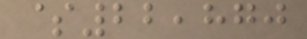$22,870
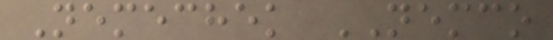Nemechek NEMCO
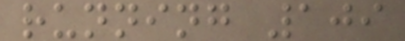running 109
